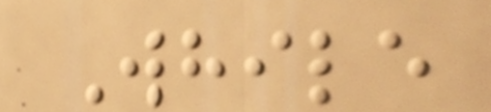While
